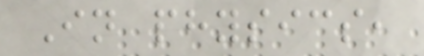In physics,
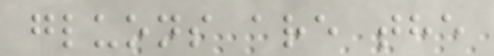gluons are the
